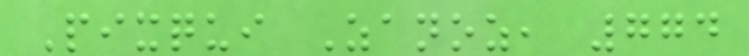Pixqui Zanoz, 774
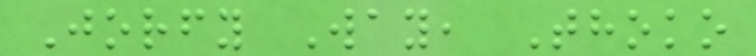Jorfy Way, Thoko
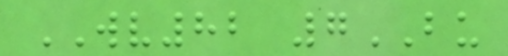WV82 7BU
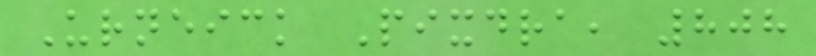Urneick Pixdra, 808
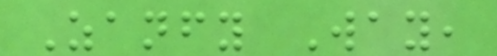Zanfy Way,
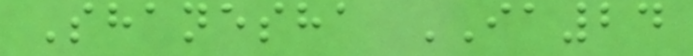Shanesha IA24
